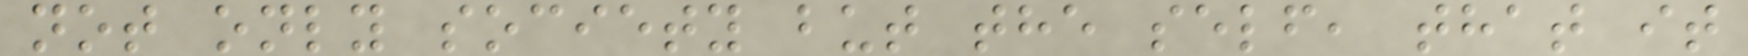not only society but the self, that it
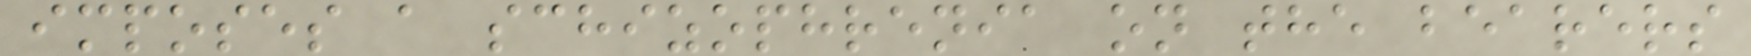imposes a schizophrenia on the bearers
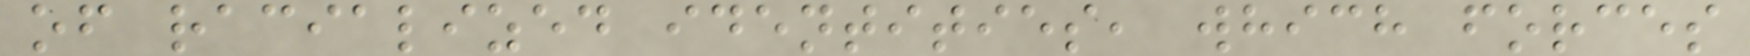of racialized identities, which forces
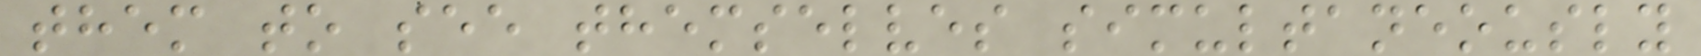them to see themselves simultaneously
